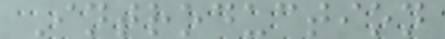Introduction
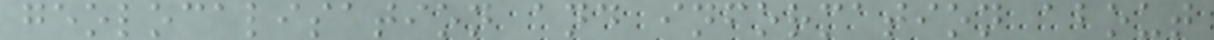geolocalisation and information about
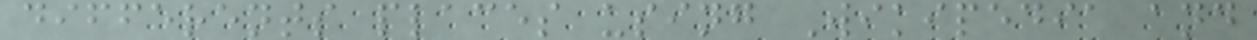differents places using Wikipedia and
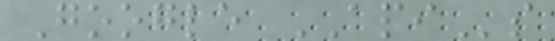Google APIs
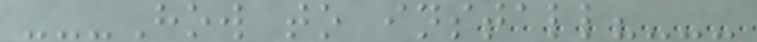---How to install?---
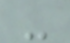-
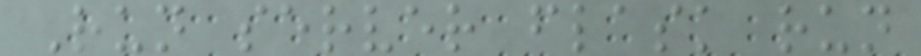Run server flask run
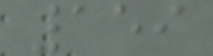159
